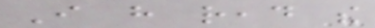I have read the
